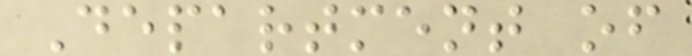Department of
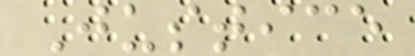Justice
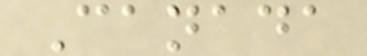Canada
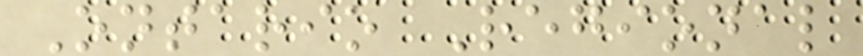Ontario Regional
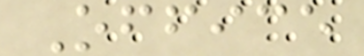Office
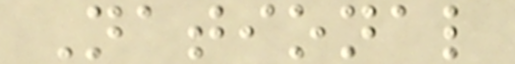National
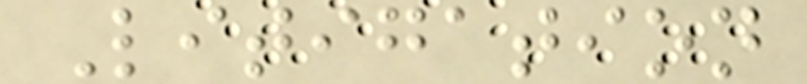Litigation
